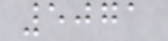5071
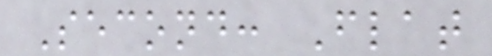Second: Flat
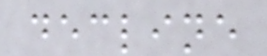decline
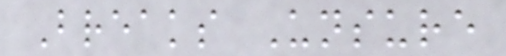Breaks Unsure
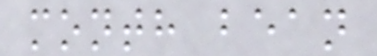month bean
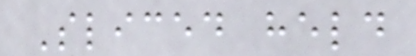Sliced held
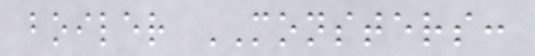boiler MONSTERS:
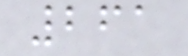261
